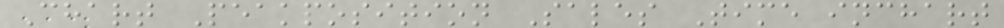Chart Peakposition Sales Time inchart
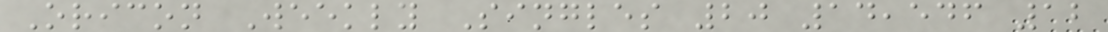Oricon Weekly Singles 20 14,546 12
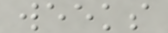weeks
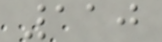110
